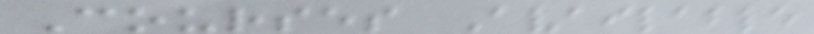Courses Available
